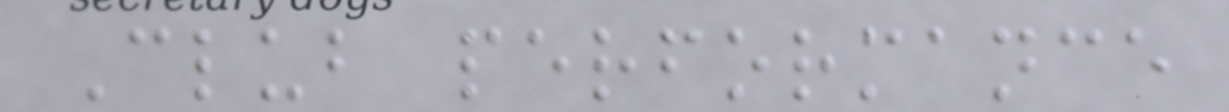Club performance
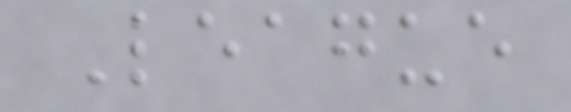League
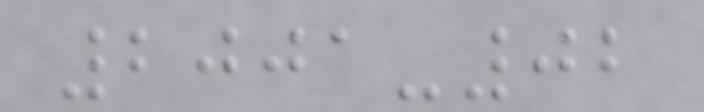2001-02
